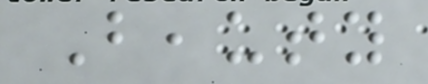Beauty
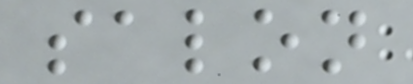salon
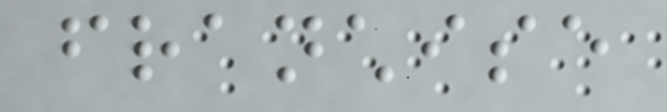franchise
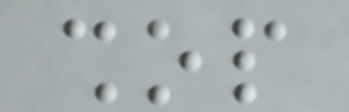shop
